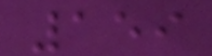159
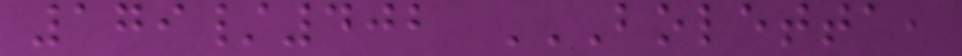179/402 BOLETTA,
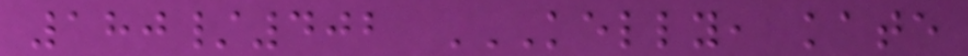180/402 KELLY, KATE
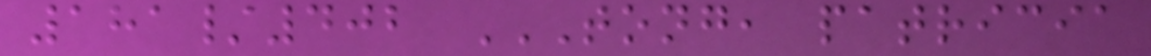181/402 TONG, PATRICIA
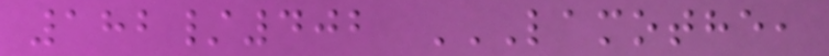182/402 LAMOTHE,
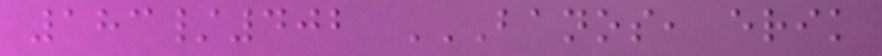183/402 BANOS, ERIK
